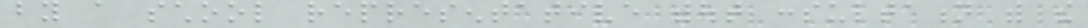by a school representative without consultation with the
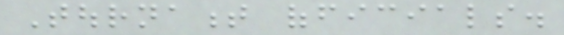Tournament officials.
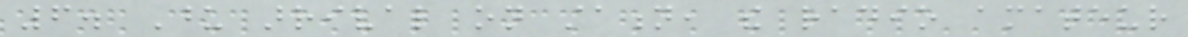6. Upon arrival on station, the radio amateur
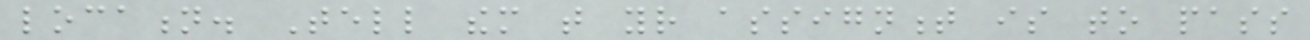location. Tell them that your assignment is to pass
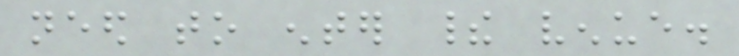need to enter their venue.
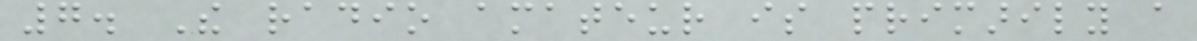7. The radio amateur is primarily a
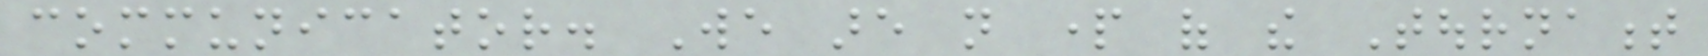communicator. We are not part of the Tournament
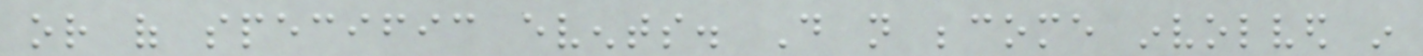or of specific events. Do not become involved in
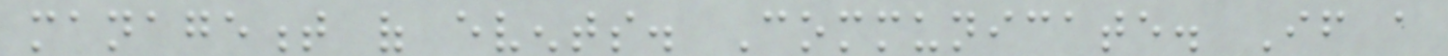management of events. Communicate. If a
